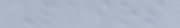Pairs
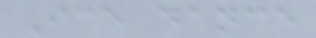Ice dance
